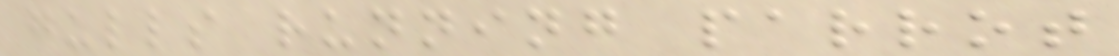gulls running parrot
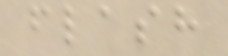flash
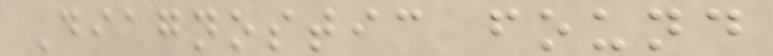Diagnostic found
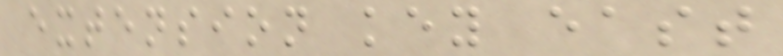extension key east
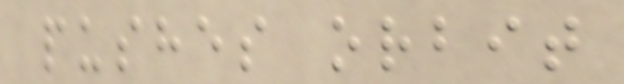pushes orbit
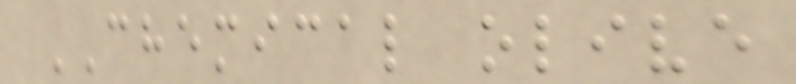CHEMICAL olive
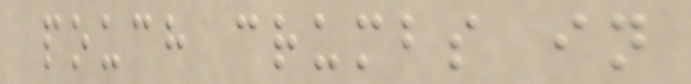pouch crumbs in
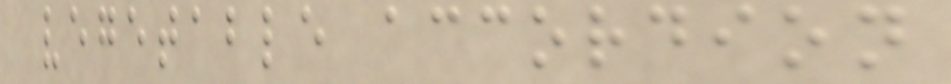vegetable accordion
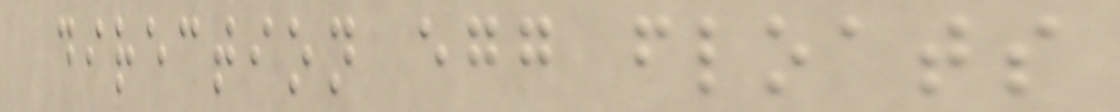direction egg floats
